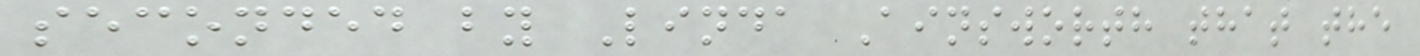seconded by Linda Ainsworth that the
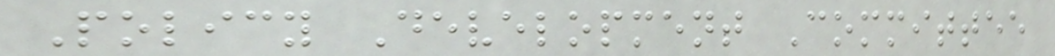Policy Development Committee
